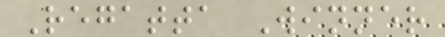Regatta Winner
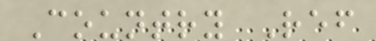Country Ref
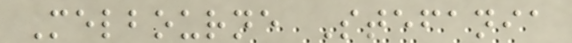Melbourne Stefania
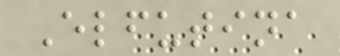Elfutina
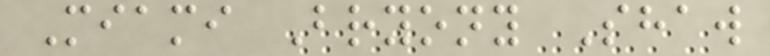Miami Bryony Shaw
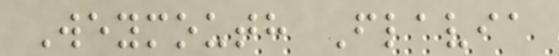Weymouth Flavia
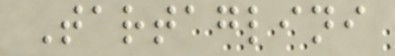Tartaglini
